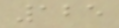125
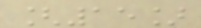[15]
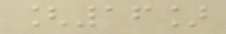[16]
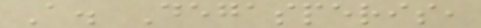A. Degasperis,
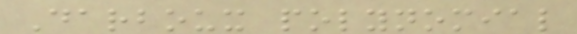Darboux polynomial
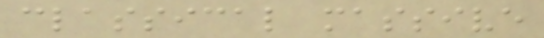classical massive
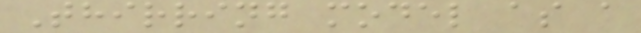Thirring model as a
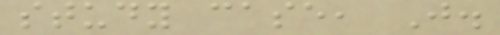study case, J.
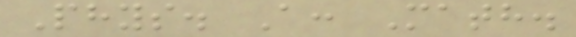Phys. A: Math.
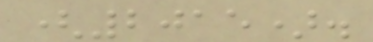(2015).
